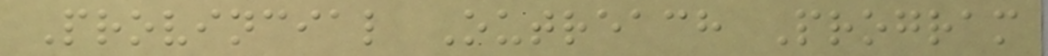Provincial Outreach Program
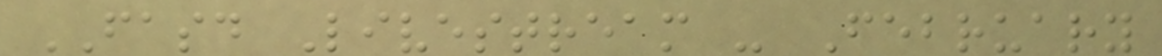FASD Livestream - February
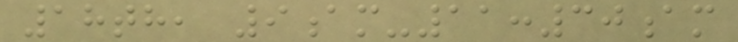18th, 9am-11:30am
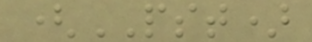(PST)
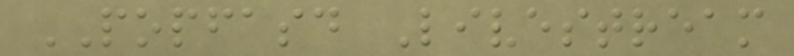POPFASD Livestream
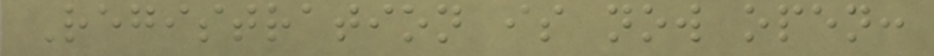Registration is now open:
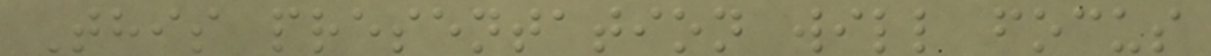This presentation will focus
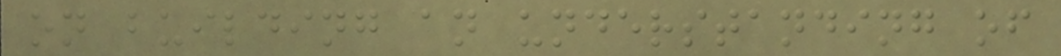on building an understanding of
